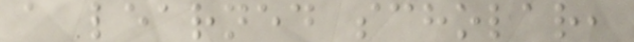a learned scholar,
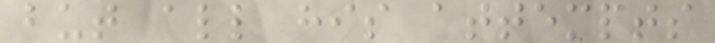but all his attempts
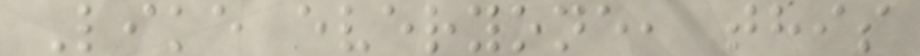Like everyone, this
